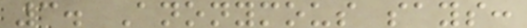3. Anonymous says:
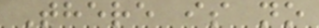There is no
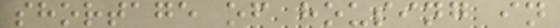shortage of housing in
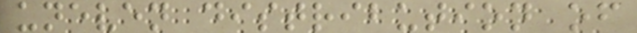uneven distribution of
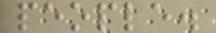people.
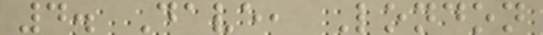4. Dave, London
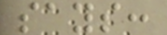says:
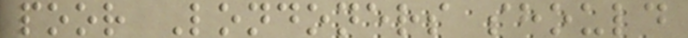poor Londoners should
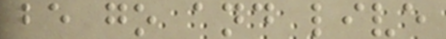be go and live
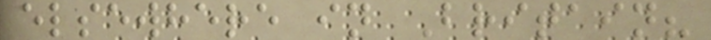elsewhere in Britain?
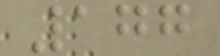177
